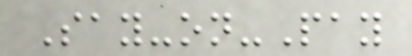Say-on-Pay
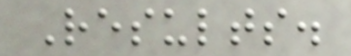Results.
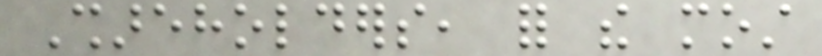Shareholders, for the most
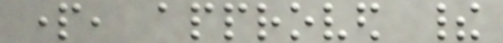part, approved their
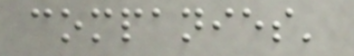companies'
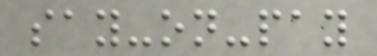say-on-pay
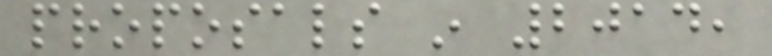proposals in 2014,
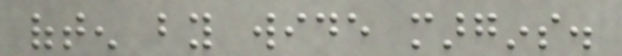often by wide margins.
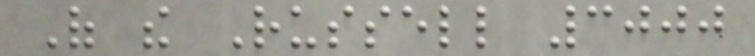Of the Russell 3000
